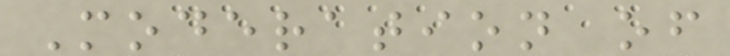Moderation of
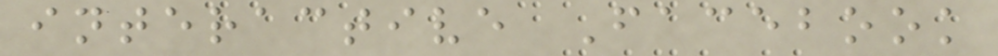interactive Facebook
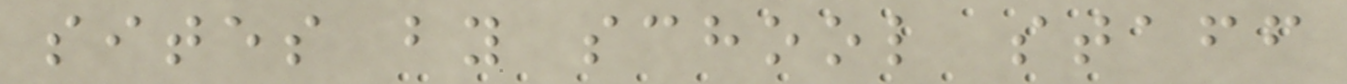sites by school staff
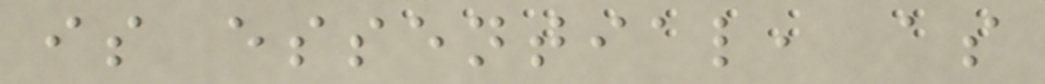is essential, as
